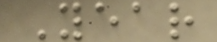Year
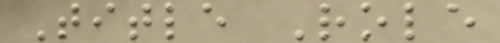Title Role
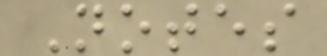Notes
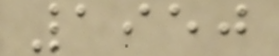1950
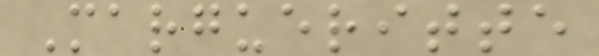Margueritte
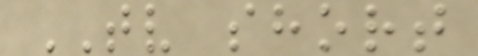TV short
